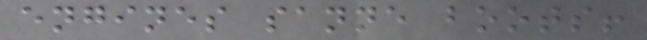engines sanne boots!
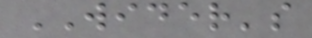WIDER's
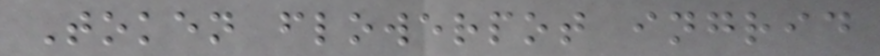Token flowerpot ingrid
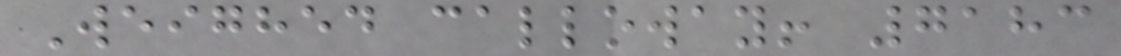Weighed calloway! 7183
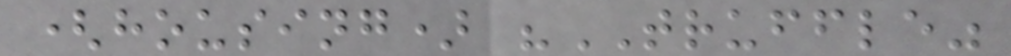(housing) "TRUFFLE"
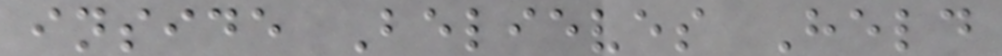inside Believes Held
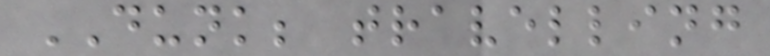DUNK; travelling
